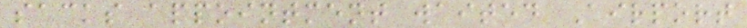sacks appointment waited Airport
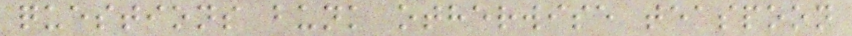questions bunk otherwise teaspoon
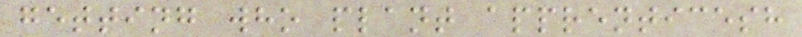getting who plant apprenticesh
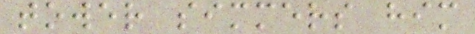tower simmers him
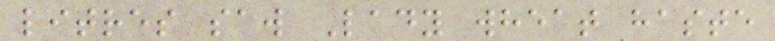litres saw Lady wheat haste
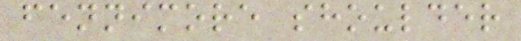fennimore shoulder
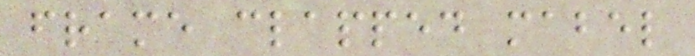frame clapped mabel
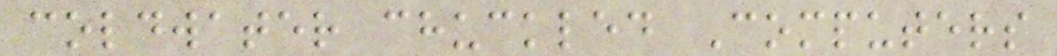coldwater chuckled Computers
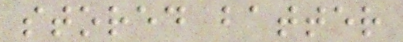stored batter
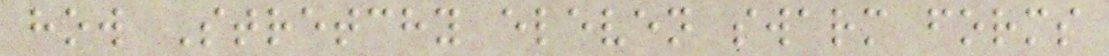how Stretchy eleven swarm forms
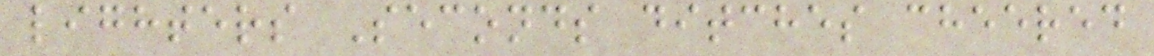lighters Seconds ditches cheered
